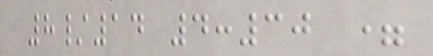8/14 4:30 =
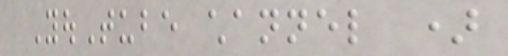YouTube channel )
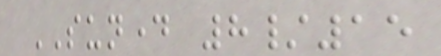SUNDAY 8/15
